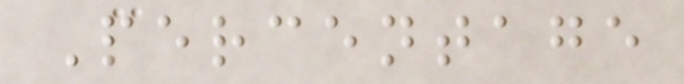Percentage
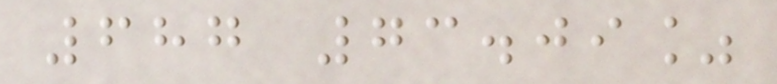687 73.09%
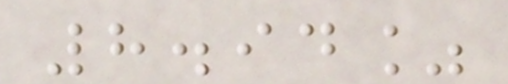8.94%
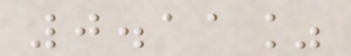0.11%
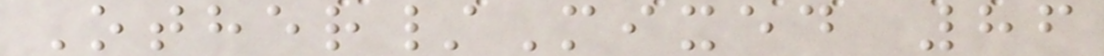Other/Mixed 86
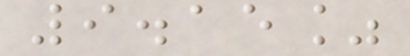9.15%
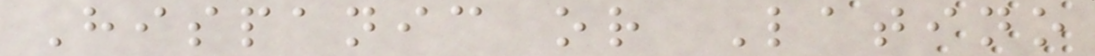Hispanic or Latino
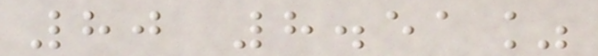80 8.51%
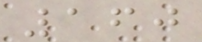160
